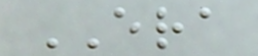ERA
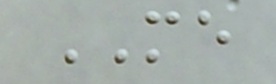ME
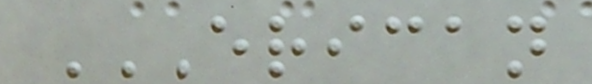ERICAN
